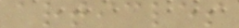articles
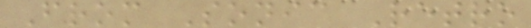From Sonic Retro
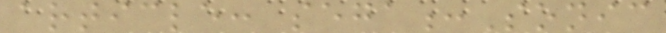article: sega:Sonic
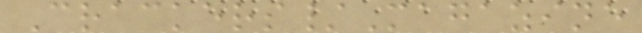Crackers/Magazine
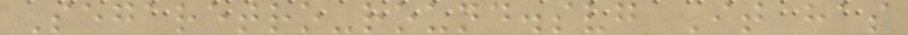Segaretro-round.svg It has
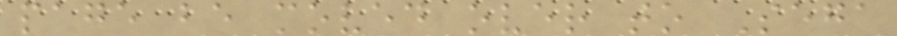page be moved over to Sega
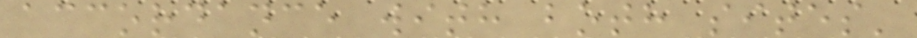accordance with both sites'
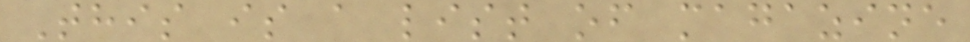This is a list of magazine
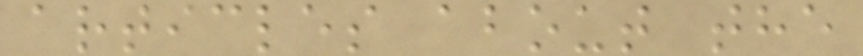articles about the
